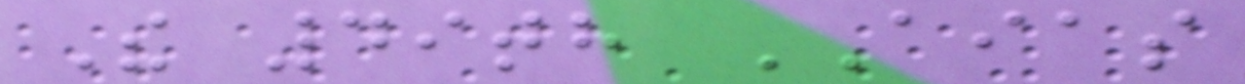The 49th AIAS
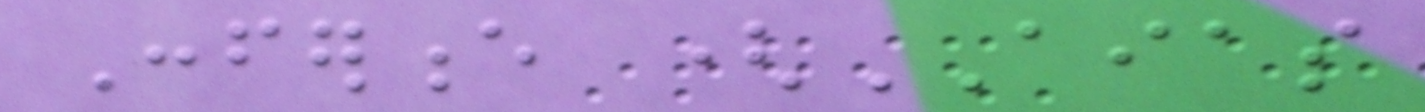Conference (AIAS
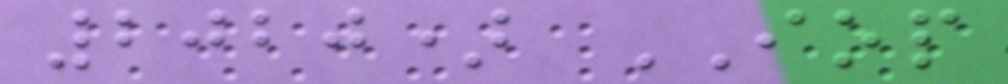2020) IOP
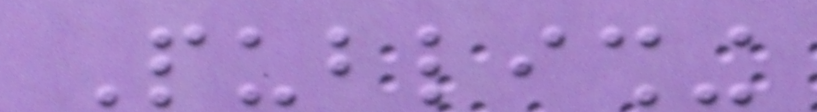Publishing
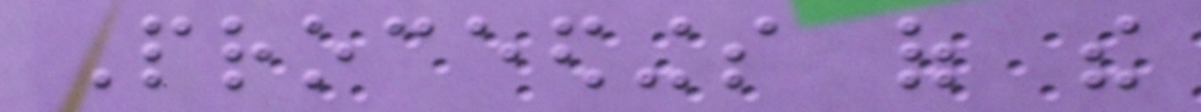Proceedings of the
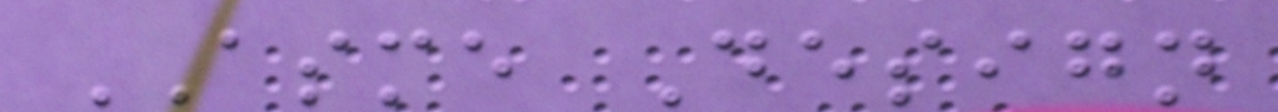ASME Design
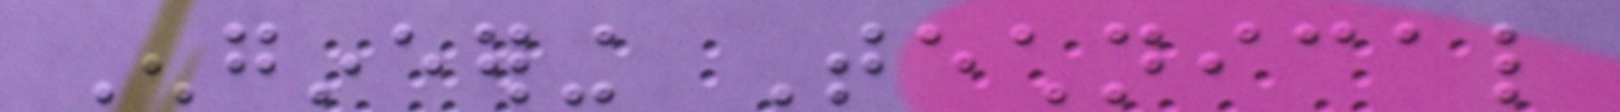Engineering Technical
